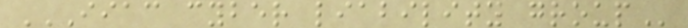IIAC CYBER LIABILITY GROUP
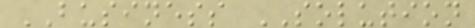BUSINESS SOLUTION
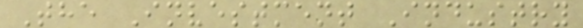The Investment Industry
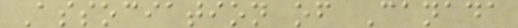Association of Canada
